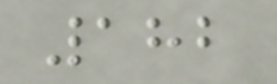182
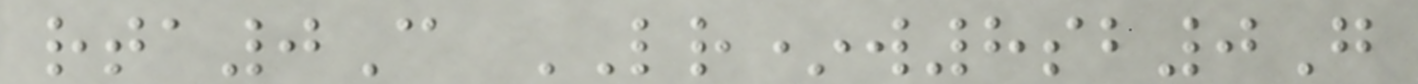rta0C LR*w8sb0G
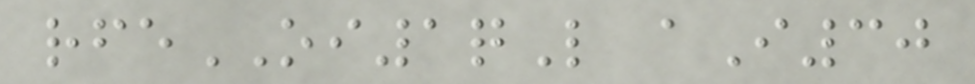rfeOI1qL aI30
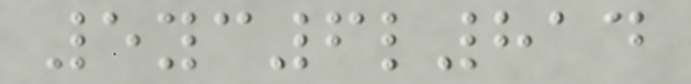5yc6l814
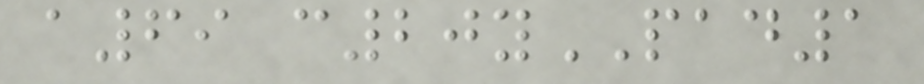a69 c20yPAD1
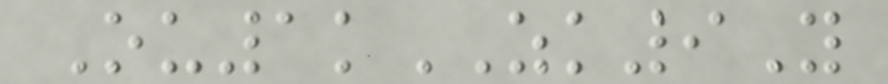Ou1kZK9Y
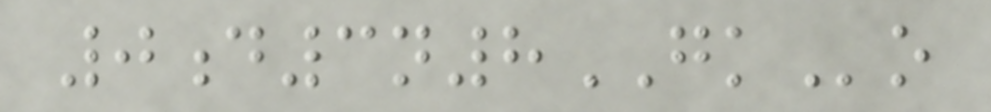0d3n8GKo
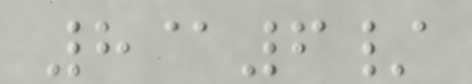8@6/
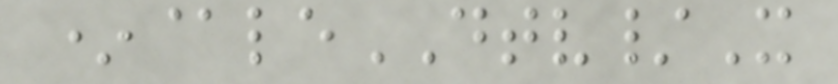*@leDTV/X
